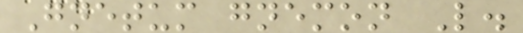Gnetum gnemon L.
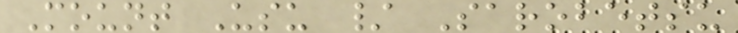Mount Usu / Sarobetsu
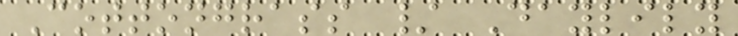Cottongrass / Daylily
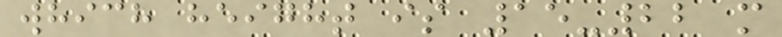which height is 15-22 m
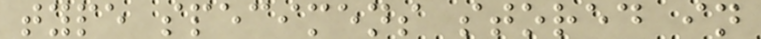type specimens stored in
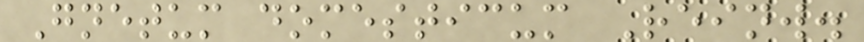Gnetum domesticum Reinw.
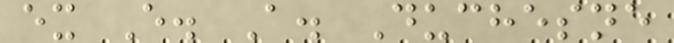ex E. A. Duchesne
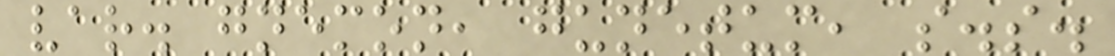var. gnemon, gunetum, s.s.
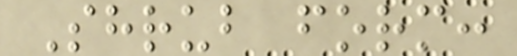Shrub form:
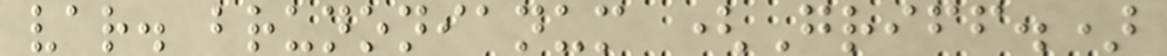var. brunonianum (Griff.)
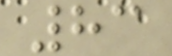83
